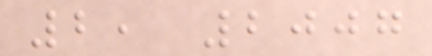2, 2007
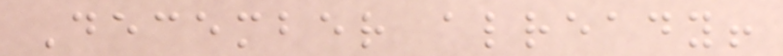December already!
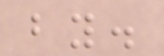by.
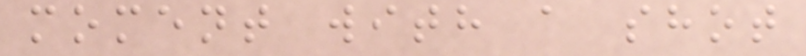moment with a shot
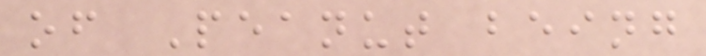of Peanut being
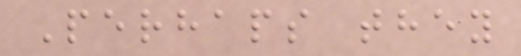Perhaps they
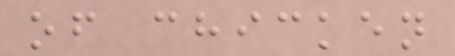of chicken
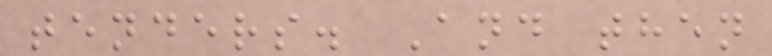tenders. And then
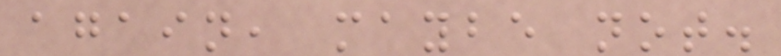again, maybe not.
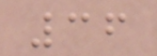36
